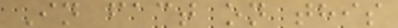In fact on this
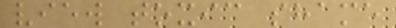view toxic shame
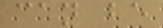can be
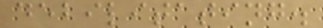debilitating.
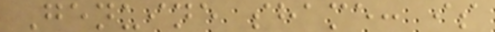Genuine shame: is
